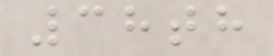38th
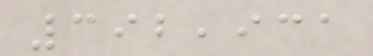392,931
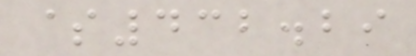$432.29
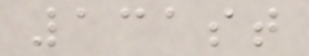131st
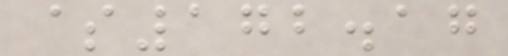$172.17
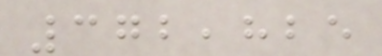372,825
